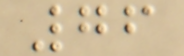76
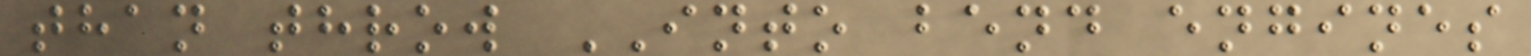than throw INTO bend engines
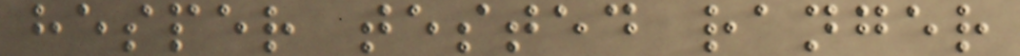hesper tested ranger
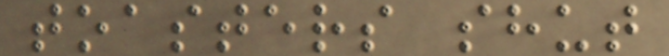toasters shut
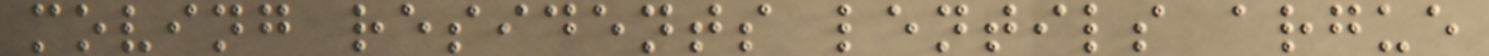moving residents lentils argue
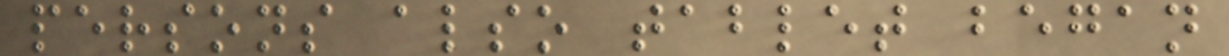persons also tablet began
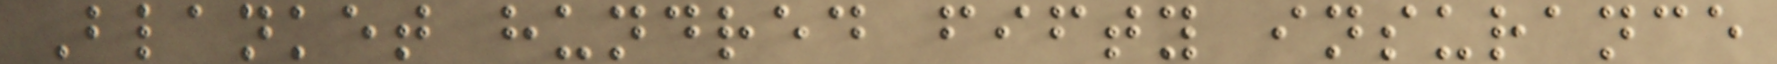Blanket hundred fifty insurance
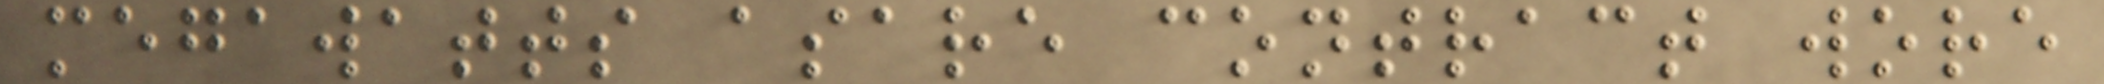megawatts asare contract wore
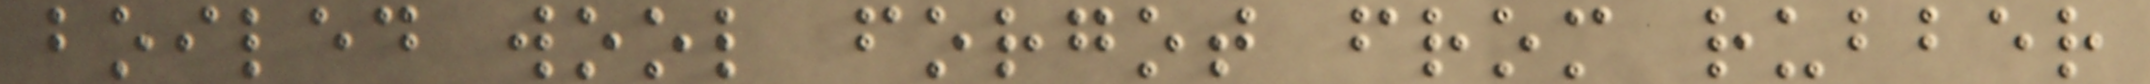boiled wool forgot from rubber
